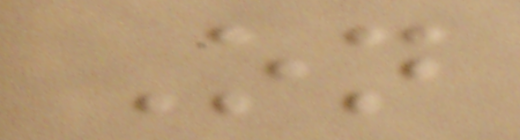On
